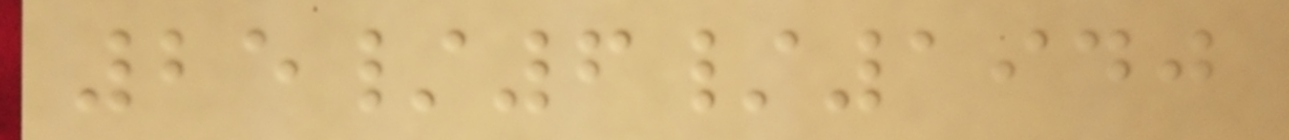25/6/1940
